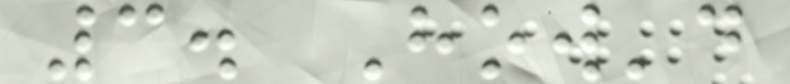3. How'd
